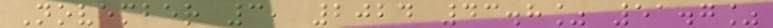November 3, 2024 43.8% 51.7%
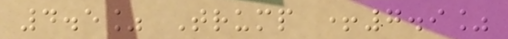4.5% Trump +7.9%
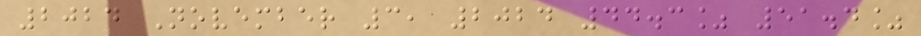2024 November 3, 2024 44.3% 51.4%
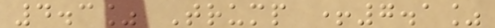4.3% Trump +7.1%
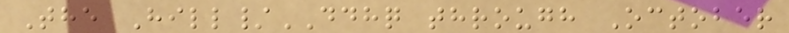The Hill/DDHQ through October
